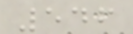546
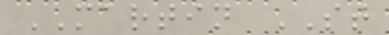MARTIN ST
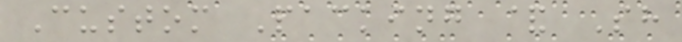Custom Packing & Sh
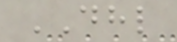DHL
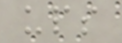ups
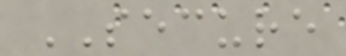SECURE
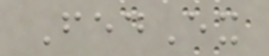FedEx
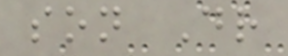son Dr
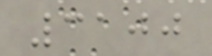3100
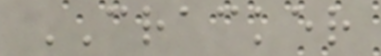CRACKER
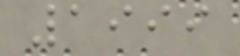1999
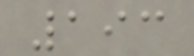193
